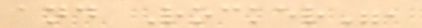and Rocker",
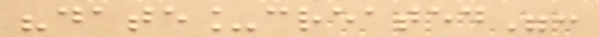"date_created":
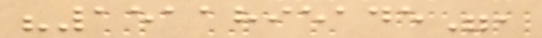"1511895145",
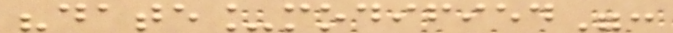"date_modified":
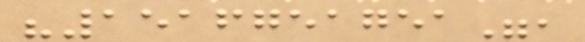"1516751751",
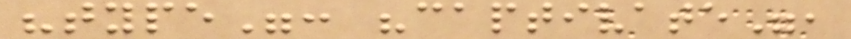"type": "captivate",
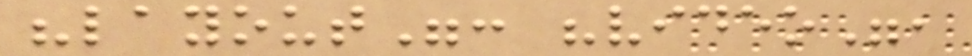"layout": "video",
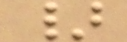}
